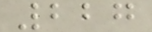227
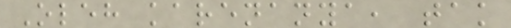Oleh karenanya, tak
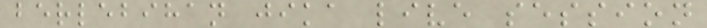berlebihan jika live session
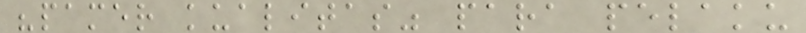"pamer kualitas" para pelaku
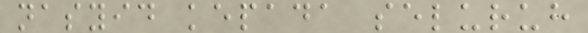nasyid kepada seluruh
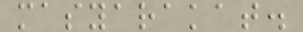masyarakat.
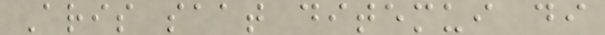Aris saat ditemui di
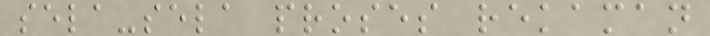sela-sela proses rekaman
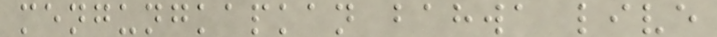mengungkapkan bahwa live
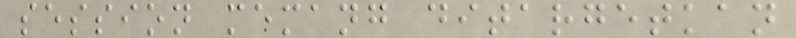session memang ditargetkan
